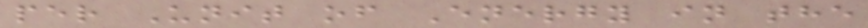per Unit of Energy in the
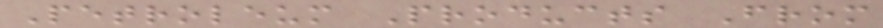Petroleum Products From
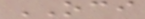OCI
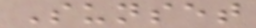Sunset
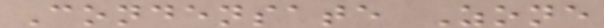Condensate Zone
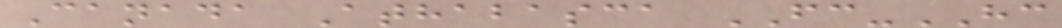Canada Athabasca FC-HC
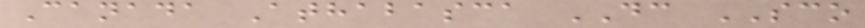Canada Athabasca DC SCO
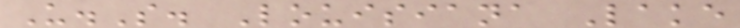U.S. Louisiana Lake
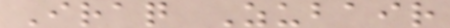Iraq Zubair
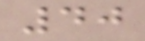40
